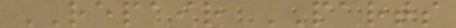REPAIR PARTS
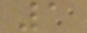1
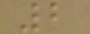2
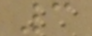3
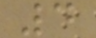4
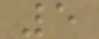5
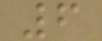6
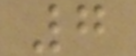7
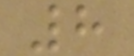8
